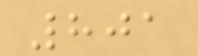801
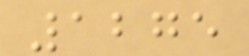1275
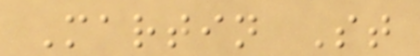Martin St
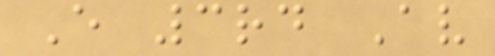E 3rd Av
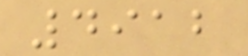4912
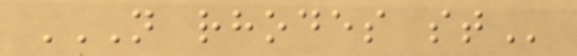N RHODES ST
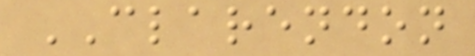CLARENDON
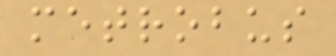metrobus
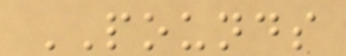POUNDS
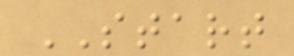START
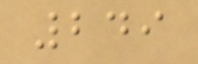249
